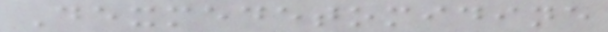Dexmedetomidine
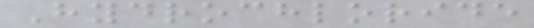Hydrochloride
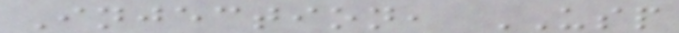Injection, USP
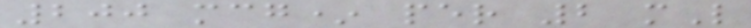200 mcg* per 2 mL
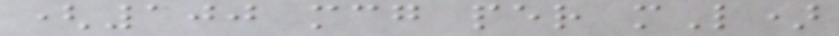(100 mcg per mL)
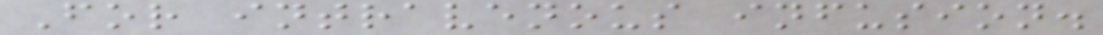For intravenous infusion.
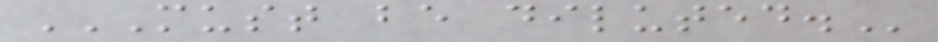MUST BE DILUTED.
